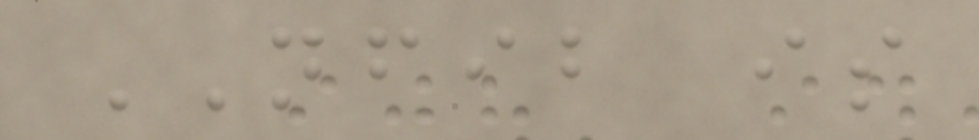NFIB is
